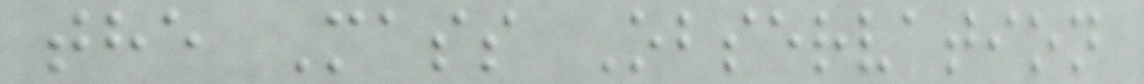the Mass Observation
